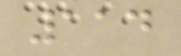114
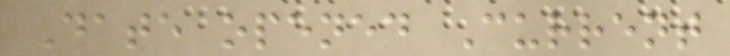Date opened Current
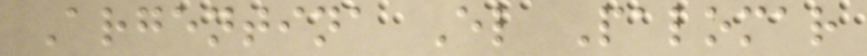Argentina El Palomar
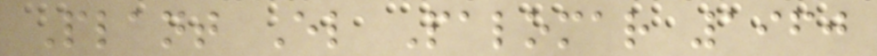Plant El Palomar 1960
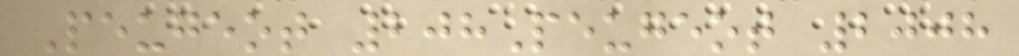Peugeot 208Peugeot 2008
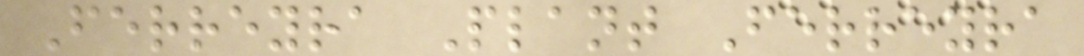Ferreyra Plant Ferreyra
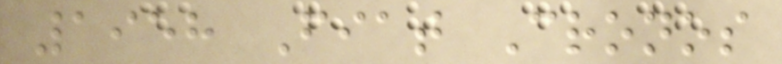1958 Fiat Cronos
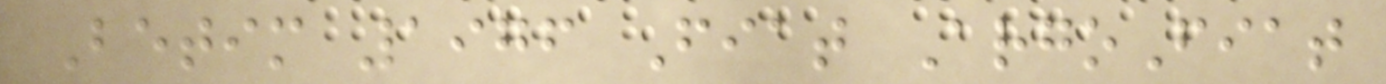Betim 1976 Fiat ArgoFiat
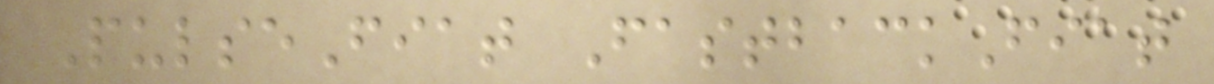PulseFiat FastbackFiat
